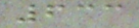633
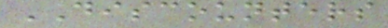DISCOUNTERS
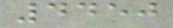4450
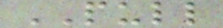PULL
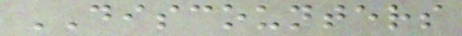DISCOUNTERS
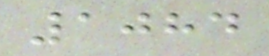1084
